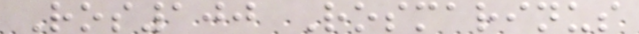Ros100 Rosmarinus
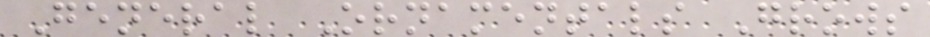General Ornamentals Grows
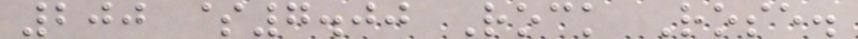200 $7.00 Rock Rose.
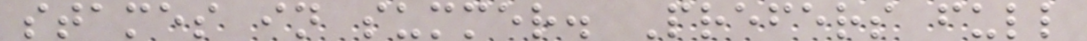stames in summer. Prefers full
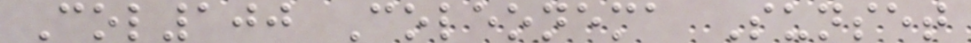Col100 Coleonema Sunset
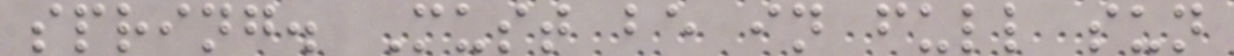spring. Must be in full sun
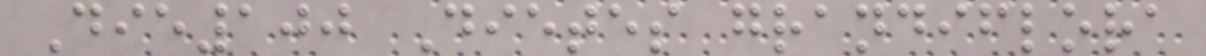Die100 Dietes grandiflora
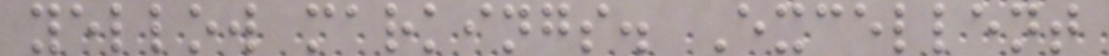yellow markings. Excellent
